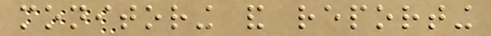monitoring and reporting
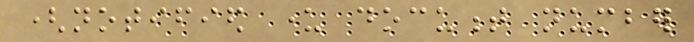(notified under document number
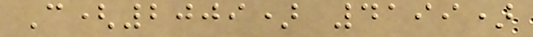C(2009) 4199)
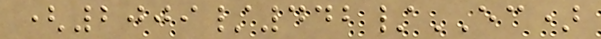(2009/442/EC)
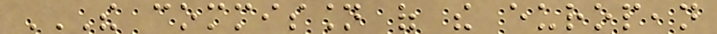THE COMMISSION OF THE EUROPEAN
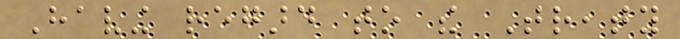Having regard to the Treaty
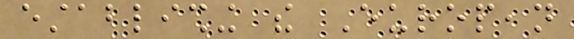establishing the European
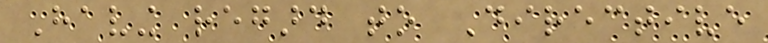Having regard to Directive
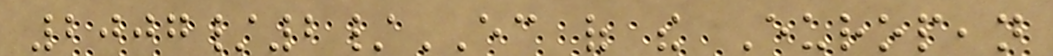2007/2/EC of the European
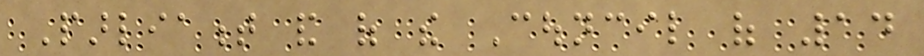Parliament and of the Council of 14
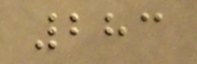283
